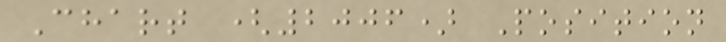Chart (2006) Position
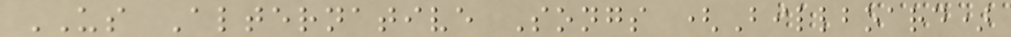US Alternative Songs (Billboard)
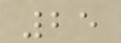25
